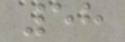58
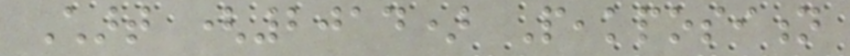Chart (2014) Peakposition
